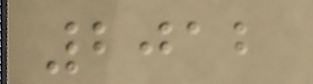2012
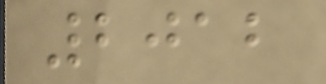2012
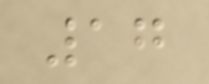17
